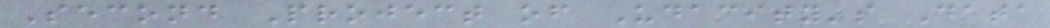Second Project of Udacity's Data
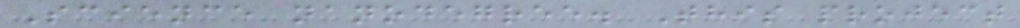Science nanodegree. This project
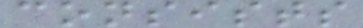consists
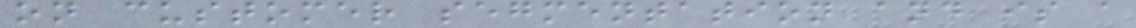on customer segmentation and is a
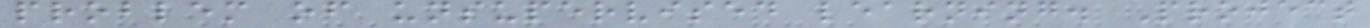problem of unsupervised learning. Project
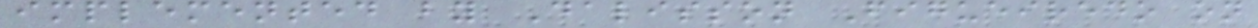implemented by Dalisson Figueiredo on
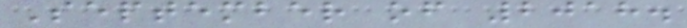September of 2018.
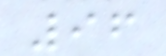96
